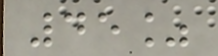45%
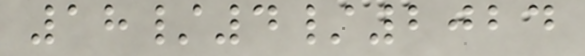18/4/2024
